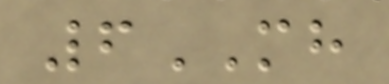6MH
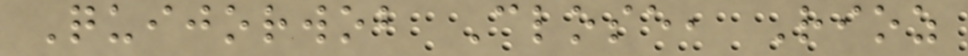Quijorwob Close, Rioz
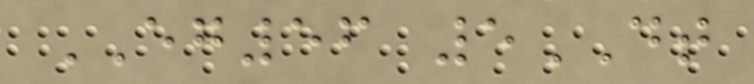EG56 5DT
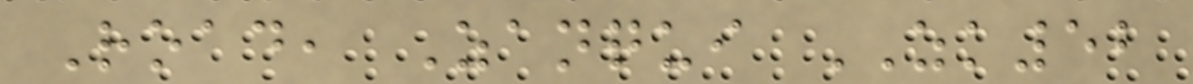Road, Zanqui ZK52
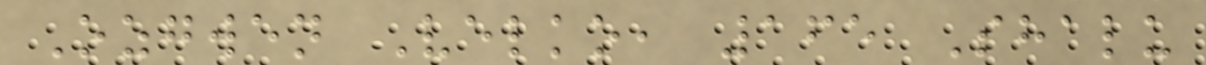Ozgwen Velko, 165 Shalu
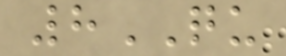8QU
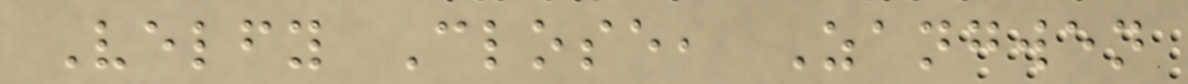Velfy Close, Zangwen
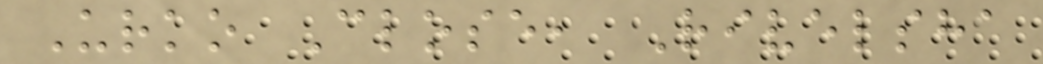Urko Close, Rivelsha
